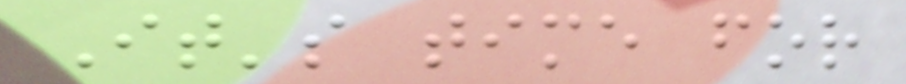It's time for
